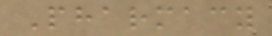Pharmacy
